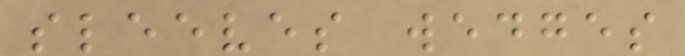sleeves wedges
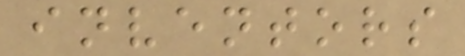inventors
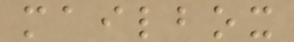mailbox
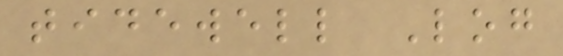tidewell Log
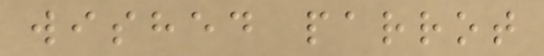wished parrot
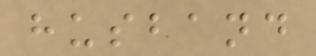husband
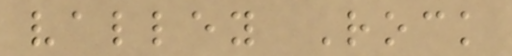valley Rock
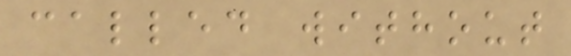called without
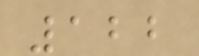122
